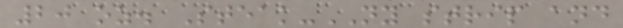20 oz. Steak-NY strip and
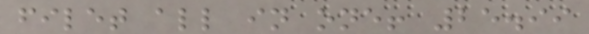filet all in one! 25.99
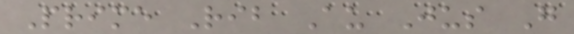Prime Rib Au Jus G
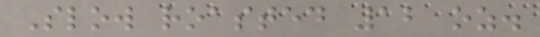Slow roasted 12 oz.
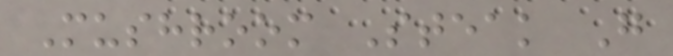Mushroom Steak G
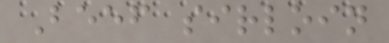Beef sirloin
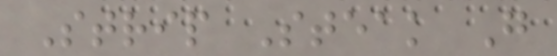Strip Steak G
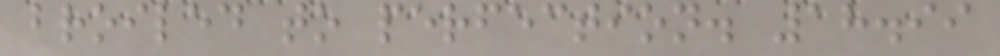broiled to perfection. 18.99
